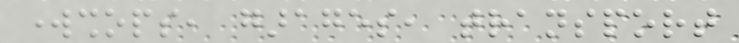workshops, garages, transport
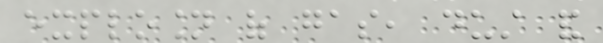explosion of gas, dust and
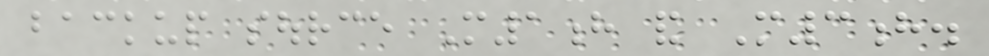backup source M1h and M3h.
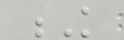K
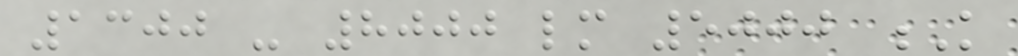1300 - 8000 lm 5000 K
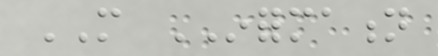MORE INFORMATION
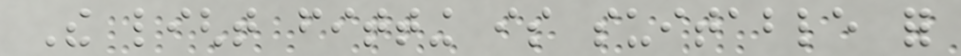The light fitting is suitable for
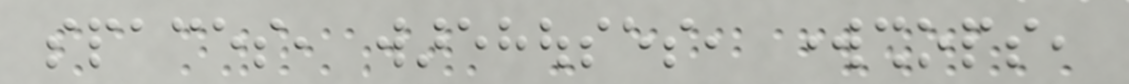spaces, warehouses, workshops,
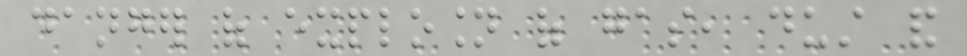danger of explosion of gas, dust and
